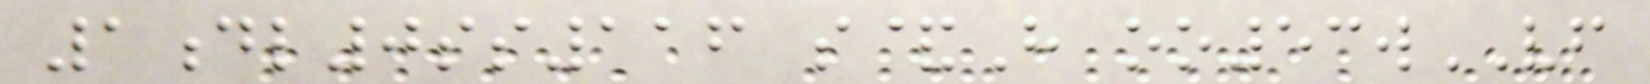1dl0ss116 s&H oo53wVF
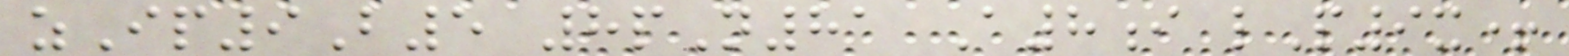zIp9B5 8pN81 A8i lP9x+
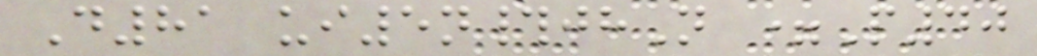D81 ui5n#jhN =P40
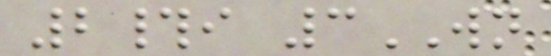2#i 3WN
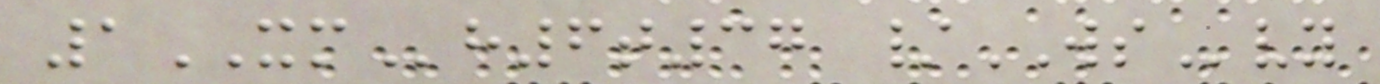1XMh6t37 /WSvy
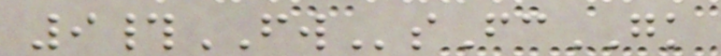9#FWsFcGK
